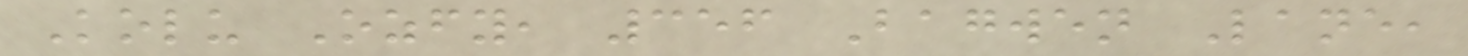Kolu Ozfy, 356 Bagwen Lane,
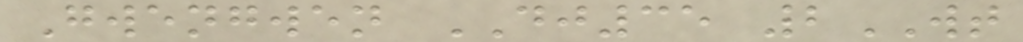Gwengwen DJ35 2WT
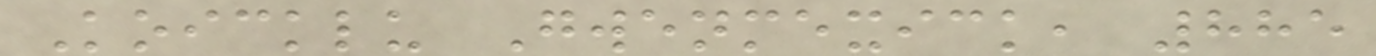Koicklu Gwenmexick, 885
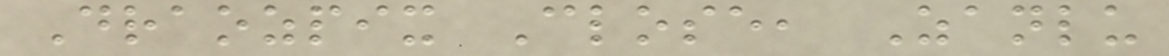Draozpix Close, Zanlu
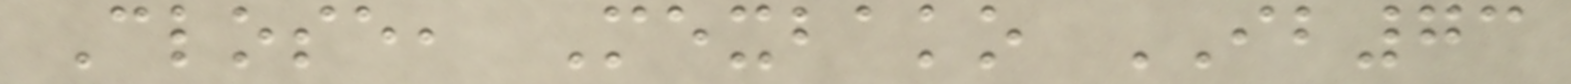Close, Mexbako IB73
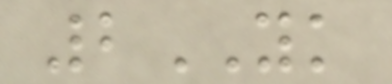2YK
